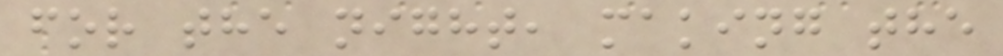for the night, making the
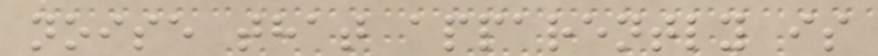noise that apparently is
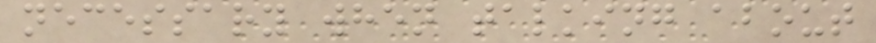necessary when talking about
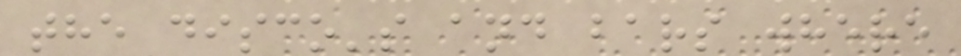the disco's and bars where
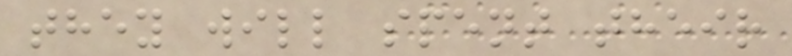they will spent their
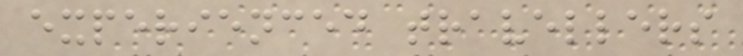experienced travellers
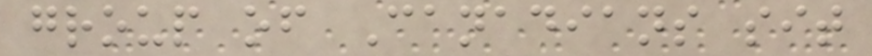group of Canadians sit
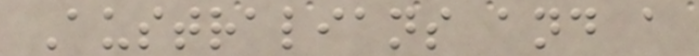Australians and a
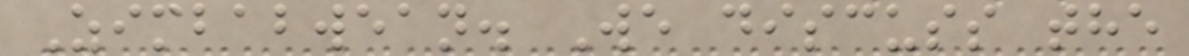Zimbabwean. We discuss the
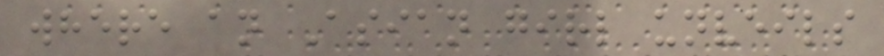where an Asian girl unveils
